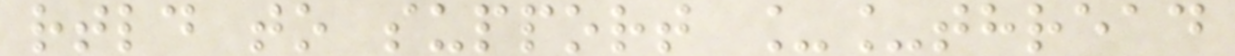rtld to support __thread
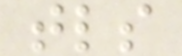tls
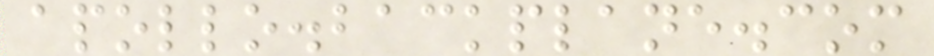apollo.backplane.com
